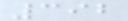392
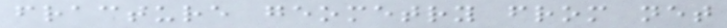fracture geometry from net
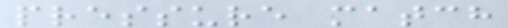pressure match
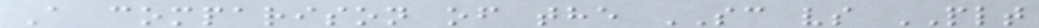A comparison of the SC vs PLT
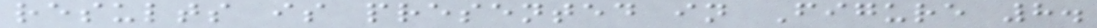results is presented in Figure 8.
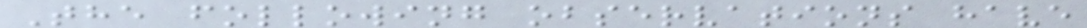The following observations have
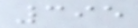395
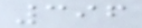396
